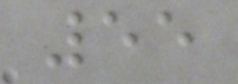55
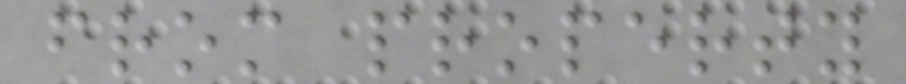from property
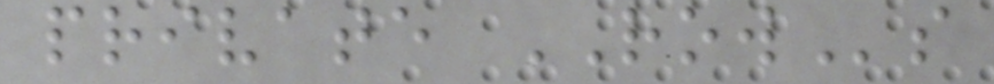private ROWs
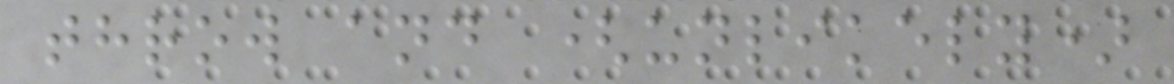throw and (unlikely)
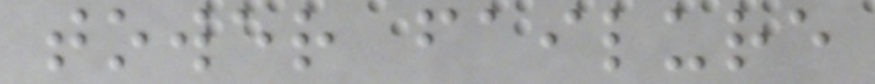tower failure
